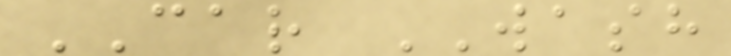CAR WASH
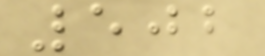502
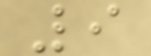9
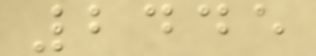2445
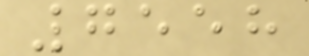7558
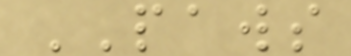PAWS
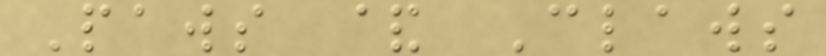Paws & Claws
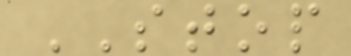STOP
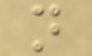n
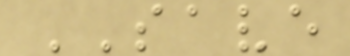SAVE
